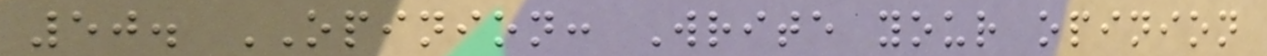50. OPINION: Write your opinion
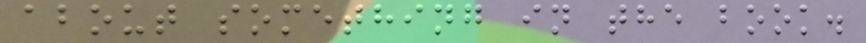about something in the book.
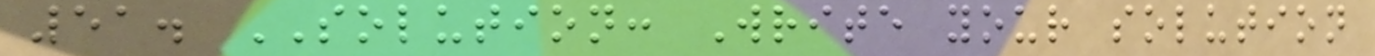51. SOLUTION: Write your solution
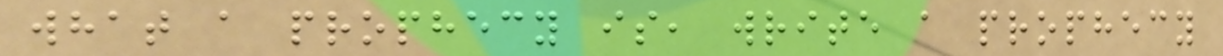what a prophecy is, write a prophecy
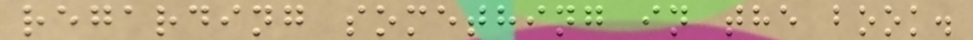regarding something in the book.
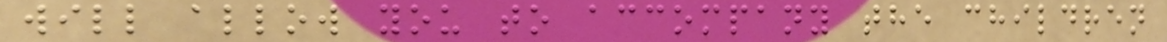will allow you to accompany the children
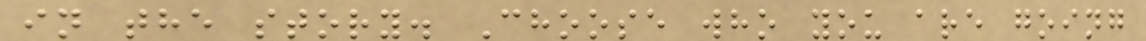in the story. Choose who you are going
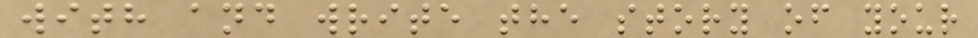with and write the story of your
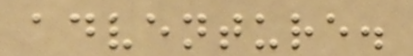adventure.
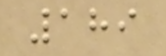189
